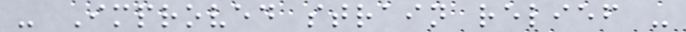- Improved strain relief -
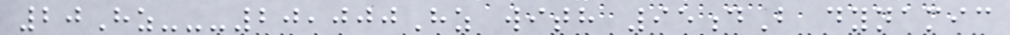20Hz---20,000Hz with 95dB dynamic
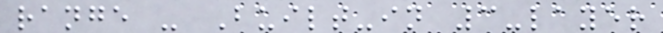range - Built-in 3-layer
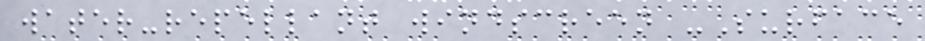water-repellant windscreen -Surface
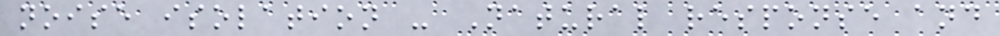noise isolation - Natural response and
